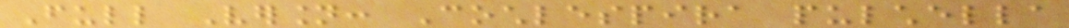Full Version: Cochlespira pulchella
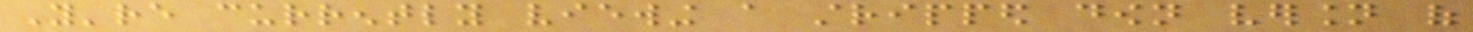You're currently viewing a stripped down version of
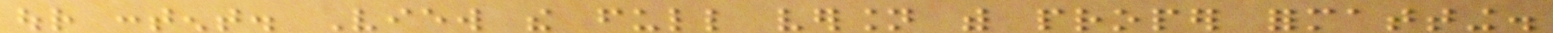our content. View the full version with proper formatting.
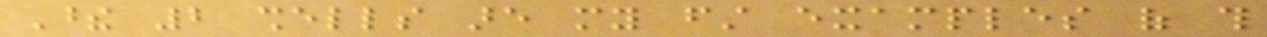These 2 shells are my first examples of this
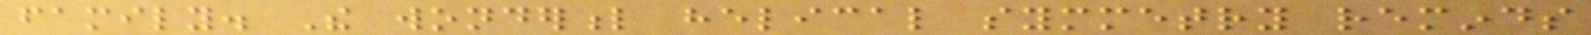family. The wonderful helical symmetry reminds
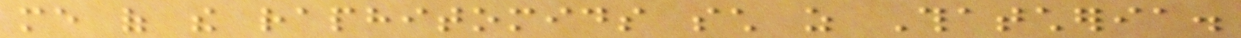me of the raphitomids such as Thatcheria.
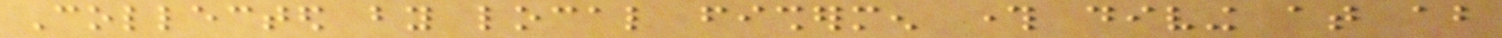Collected by local fishermen through diving at about
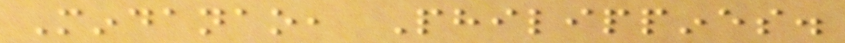Mindanao, Philippines.
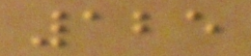125
